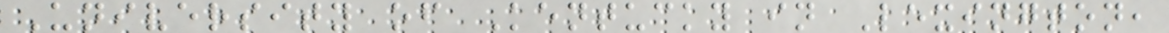University of Kentucky in Lexington,
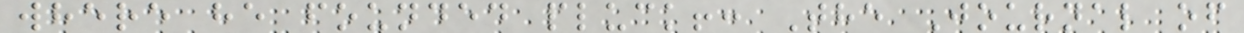where he founded pluck!: The Journal of
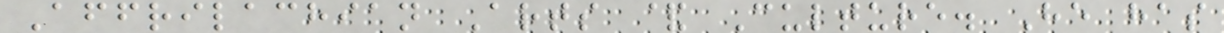Affrilachian Arts & Culture. He has
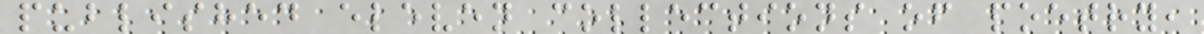published eleven collections of poetry,
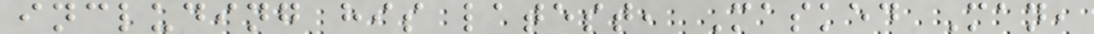including his latest, Masked Man,
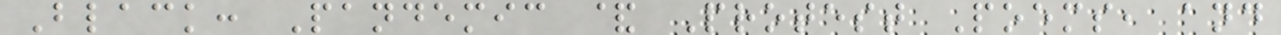Black: Pandemic & Protest Poems, and
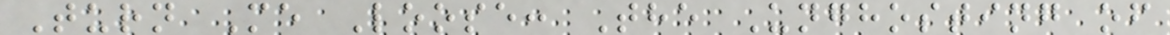Turn Me Loose: The Unghosting of
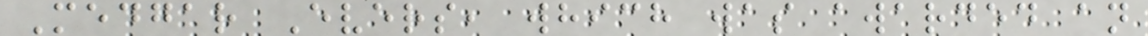Medgar Evers, which was awarded an
